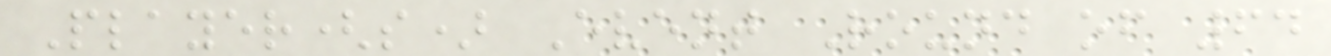Player(s) Event Round of 64
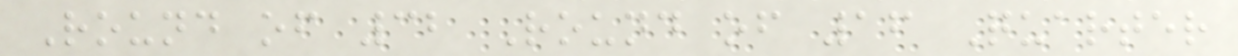Round of 32 Round of 16 Quarter
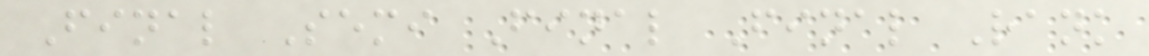Final Semi Final Final Rank
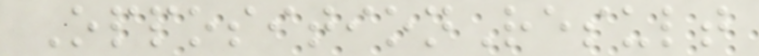OppositionResult
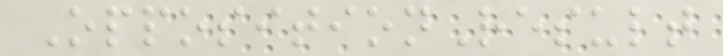OppositionResult
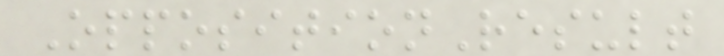OppositionResult
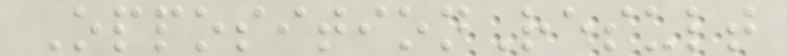OppositionResult
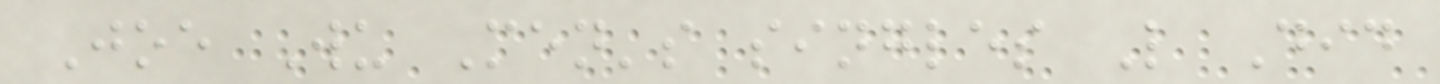Joe Wu Men's singles L Did
